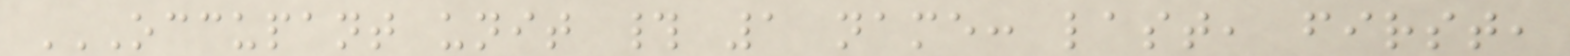OCCUPANT UNIT # 1 NAME: LAST, FIRST,
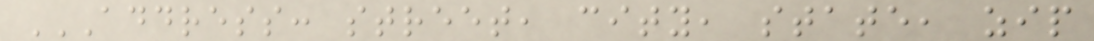ADDRESS: STREET, CITY, STATE, ZIP
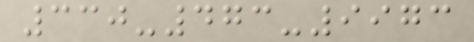330-473-9973
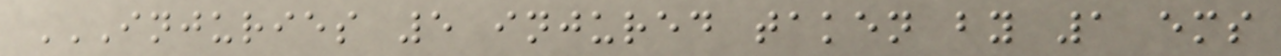INJURIES 5 INJURED TAKEN BY 1 EMS
